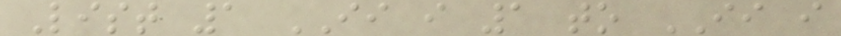List 1 II i 1 to II i
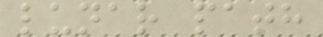lunar path
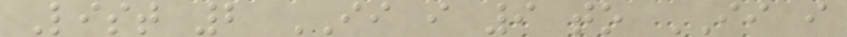List 2 II i 9 to II i
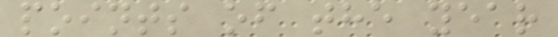points of the year
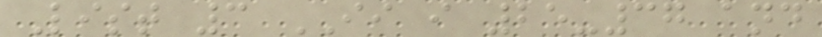List 3 II i 25-37 and
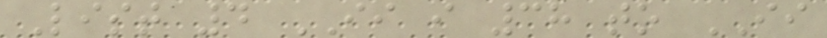List 4 II i 38 to II
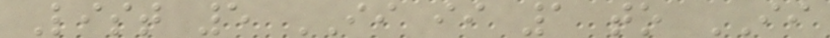List 5 II ii 1 to II
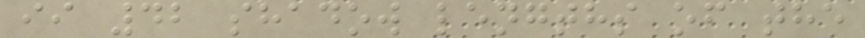ii 42 shadow lengths of the
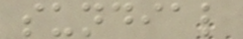sundial
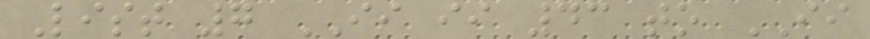List 7 II ii 43 to II
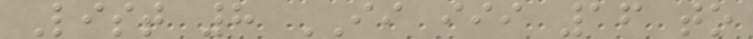List 8 II iii 16 to
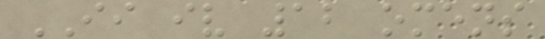II iv 12 omens
